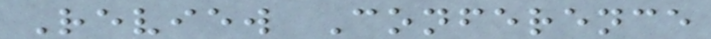Review Conference
